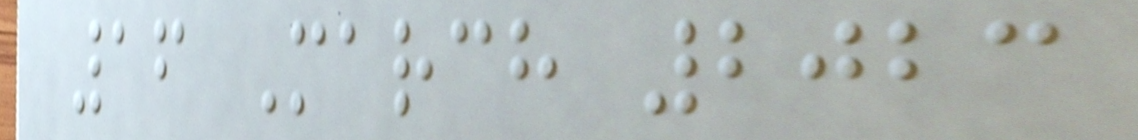16 March 2023
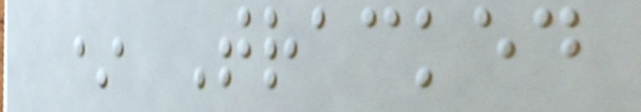* Tracked
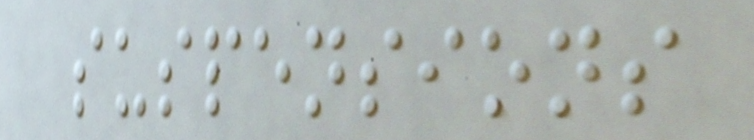suspensions
